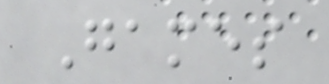Games
